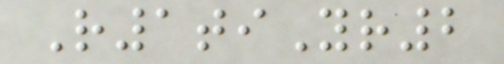R1tiYr2
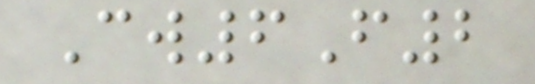Cw6F2
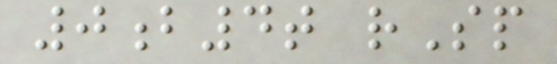0b4t rSp
